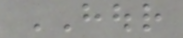HOUR
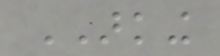ARKING
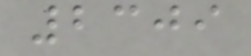2309
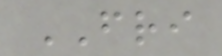FRI
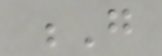G
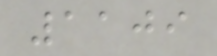1109
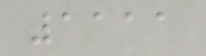1111
